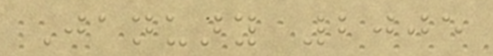January 2005
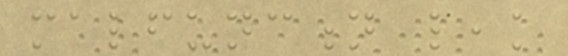malfunction leak
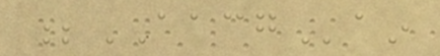;AACGain
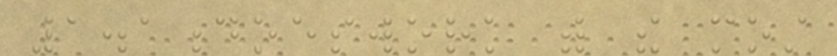1.1doeswork with the most
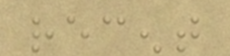recent
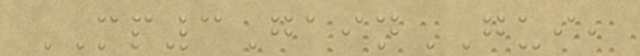MP3GainGUI,
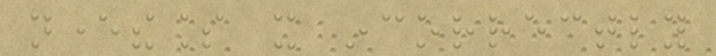nevertheless it incorrectly
